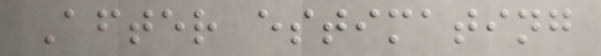After estimating
